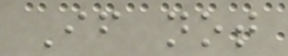If not
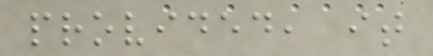provided, it
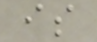is
